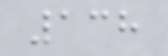138
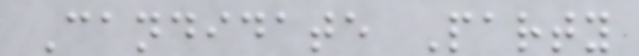Candidate Party
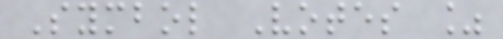Symbol Votes %
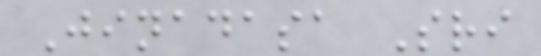Jinadasa Sri
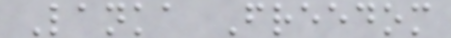Lanka Freedom
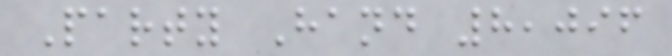Party Hand 8,096
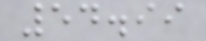54.99
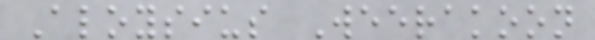Aloysius Weerakoon
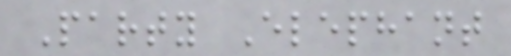Party Elephant
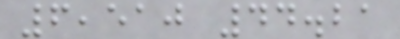6,510 44.21
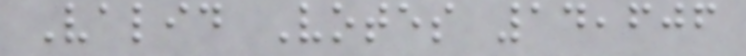Valid Votes 14,606
